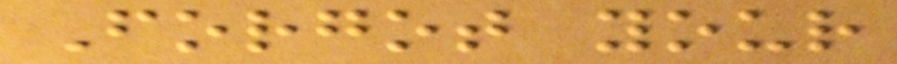Forgot your
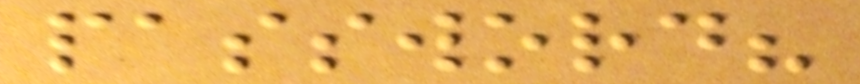password?
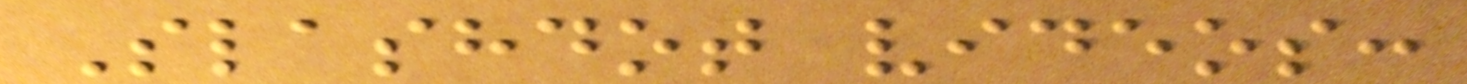Slashdot videos:
